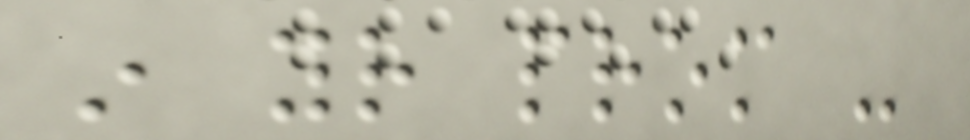in your prom -
